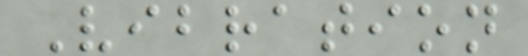Vibration
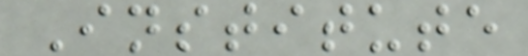Institute
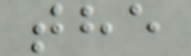the
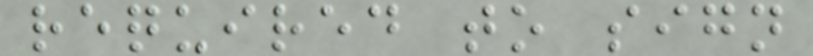required to sign
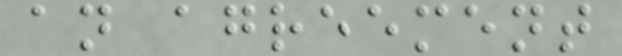an agreement
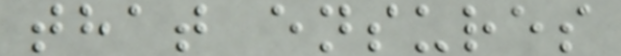that ensures
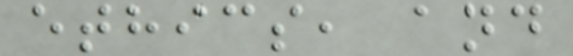ethics, and
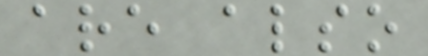are also
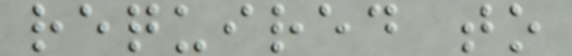required to
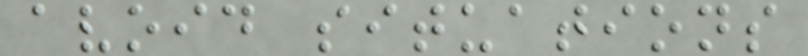avoid situations
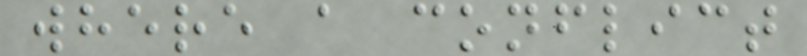where a conflict
